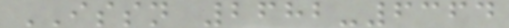ISSN 2682-6364
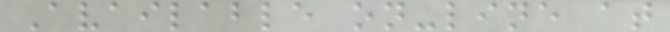Available on-line at
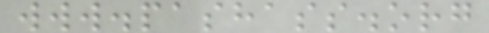www.pashass.org
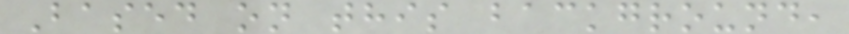Based on this background,
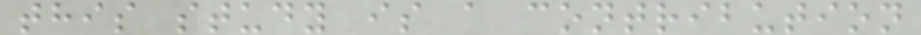this study is a contribution
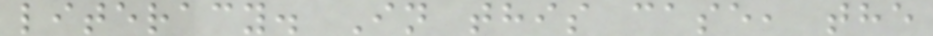literacy. In this case, the
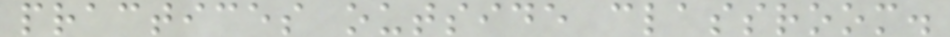practices outside classroom.
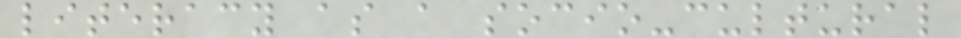literacy as a socio-cultural
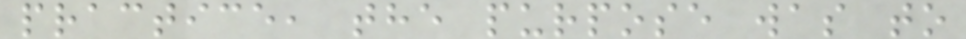practice, the purpose was to
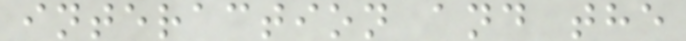interaction and the
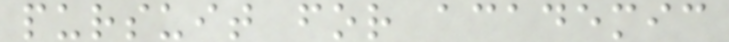pursuit for academic
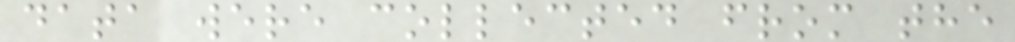data were collected from the
